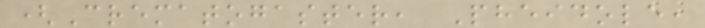(Crematogaster, Pheidole,
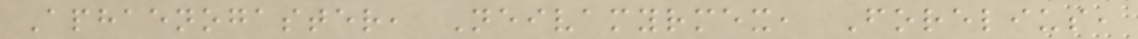Aphaenogaster, Neivamyrmex, Forelius,
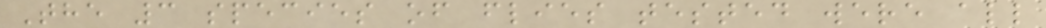The 3 species of flies tested were all
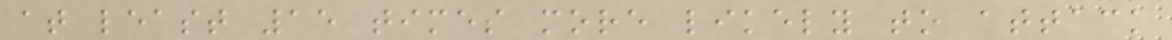at least 15 times more likely to attack
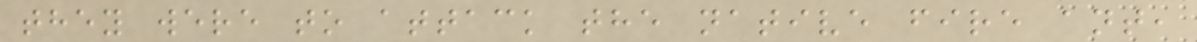they were to attack the native fire ant,
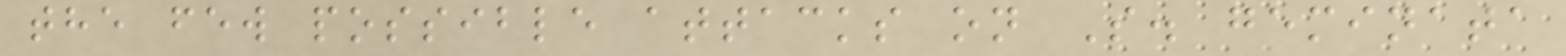the few possible attacks on S. geminata
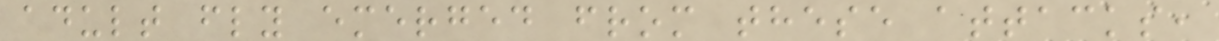adult fly emerged from these attacks,
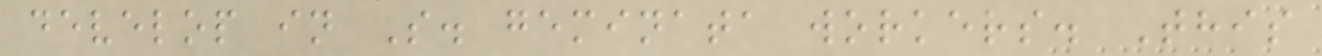develop in S. geminata workers. This
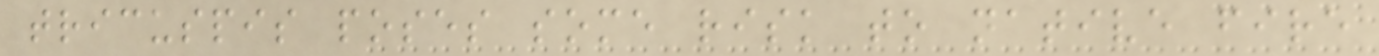tricuspis poses some risk to native fire
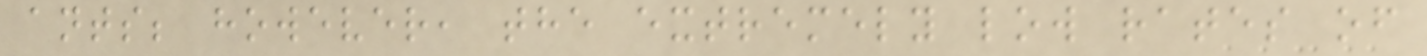ants; however, the extremely low rates of
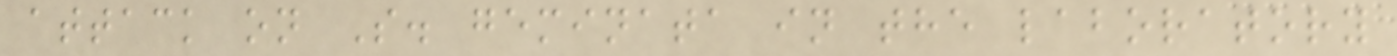attack on S. geminata in the laboratory
